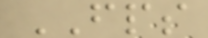FPS
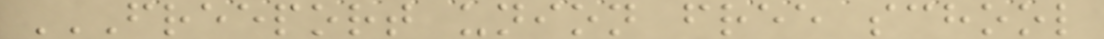FREEPORT UNION FREE SCHOOL
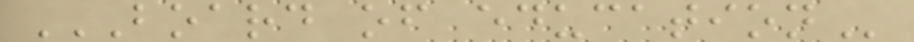BOARD OF EDUCATION
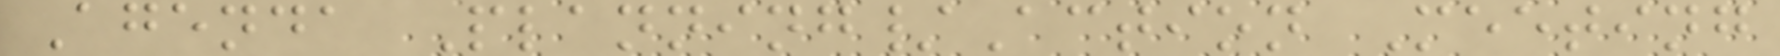Agenda Planning/Action Meeting
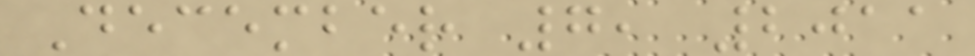December 7, 2011
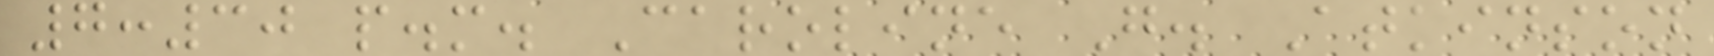7:30 p.m. Caroline G. Atkinson
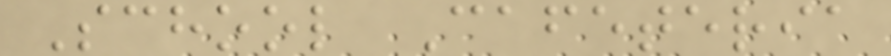School Cafeteria
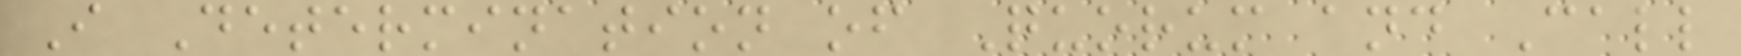I Determination of Quorum and Call
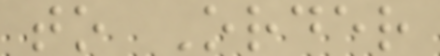to Order
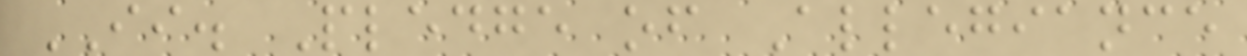II. Pledge of Allegiance
